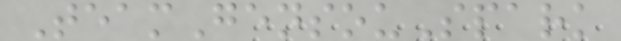TeamGensouSpark
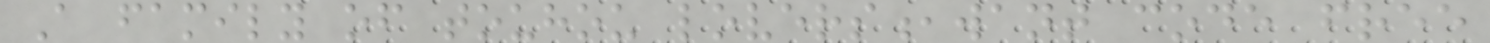A family of touhou lovers,want code free
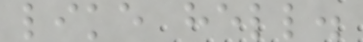like hell.
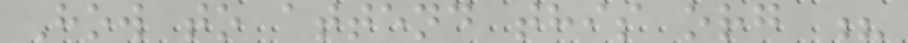How to attend this org ?
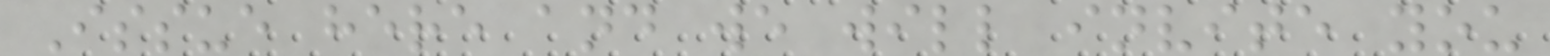Issue here and we will invite you
